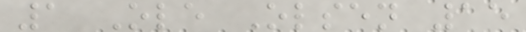1 Ole Olsen 15
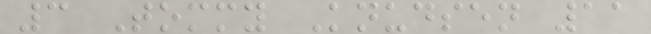3 Tommy Knudsen 11
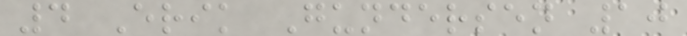4 Erik Gundersen 10
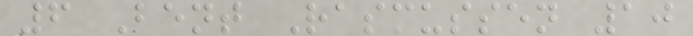6 Bent Rasmussen 10
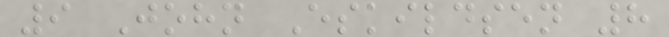9 John Eskildsen 8
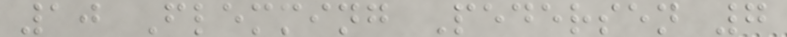10 Flemming Pedersen 7
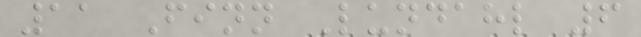11 Finn Lundahl 6
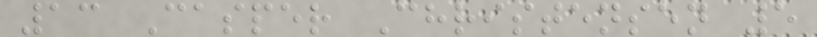13 Casper Christensen 5
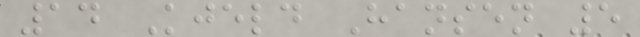14 Kjeld Hansen 5
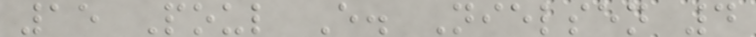15 Poul E. Nielsen 4
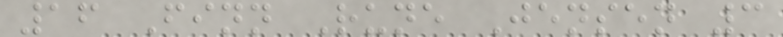16 Finn Rune Jensen 3
